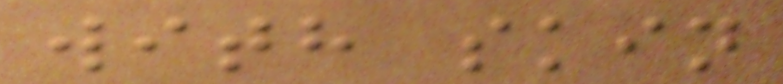with skin
